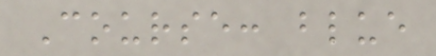Course: blue
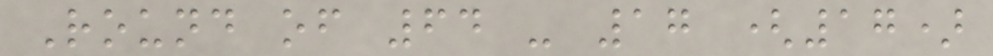Round of 64 - 17 (17)
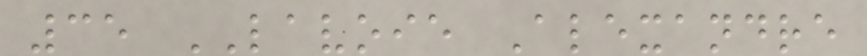35 LAVOIE Alexandre
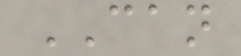CAN
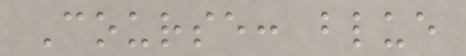Course: blue
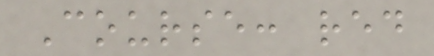Course: red
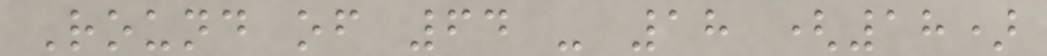Round of 64 - 18 (18)
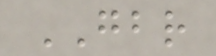GBR
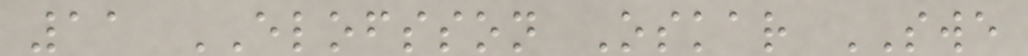11 ELOFSSON Oskar SWE
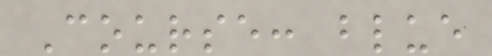Course: blue
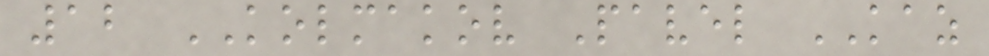12 KOLMAKOV Pavel KAZ
